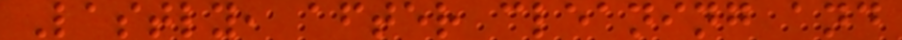Lastly, after cleaning and
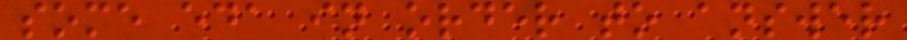some eda in order to answer
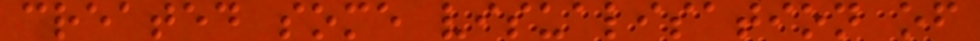created some visualisation of
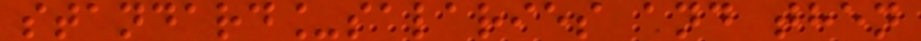standard_salaries and then
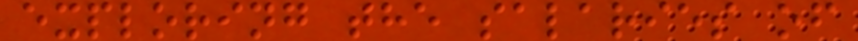exploring the salaries of
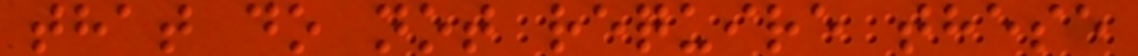that do not require these
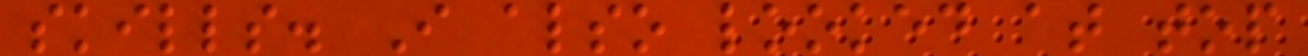skills. I also looked at top
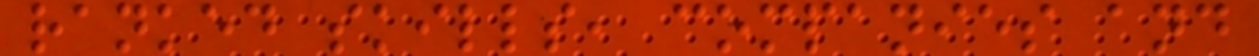ranked skills, companies and
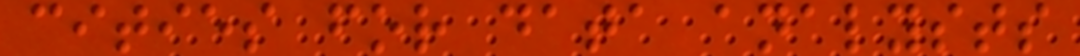cities for data analysts
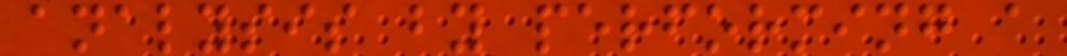analysis by performing a
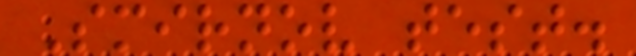Smirnov test.
